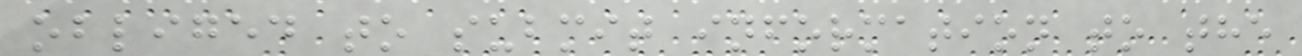obliged to submit information to the
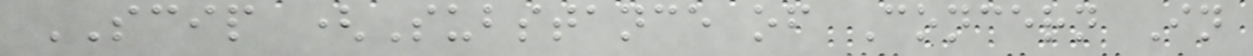SCIP (Substance of Concern In
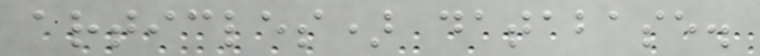articles) database.
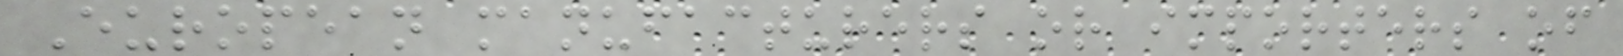European manufacturers or importers of
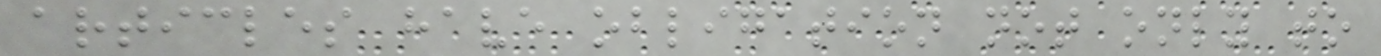articles have obligation not only to
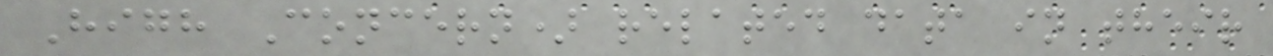High Concern) related data in their
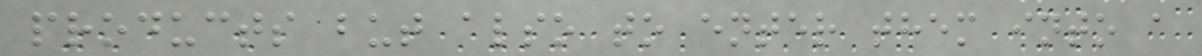products but also to enter them into a
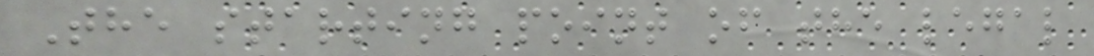The starting point of the legal
